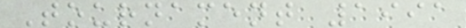Tournament 1991
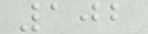102
